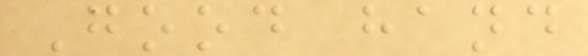Good hand
